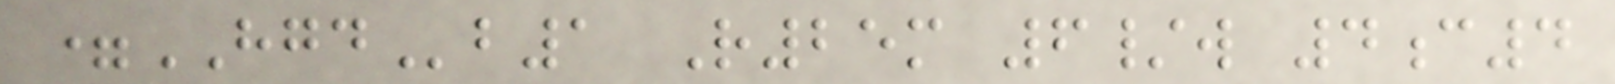=HGDb1 R25m 6/w 4c4
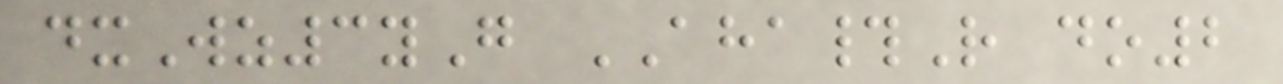dxWz3yG AHA#R do2
